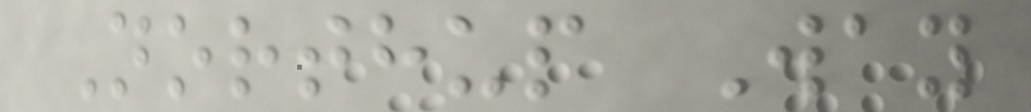Northup Way
